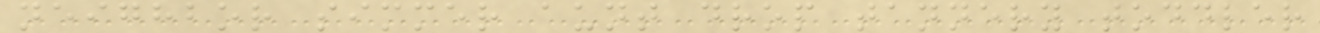neighbor simmer aunt drop tannery toddler
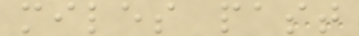miles past
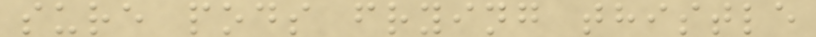sure pods frying thistle
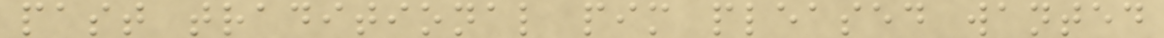past traditional pim pleased wanted
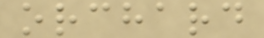orchard
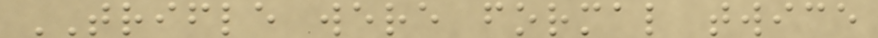TRIFLE were formal twice
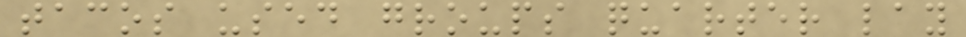tacos used groups quarter lay
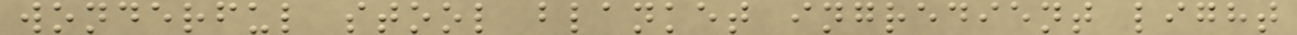wonderful stool blanket ingredient light
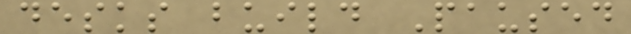desks build Paused
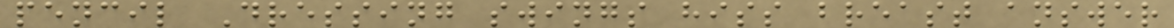pencil Dressing swings hiss breast answer
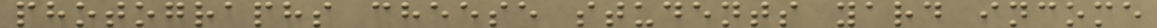photographs cheese students yard income
